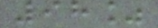98%
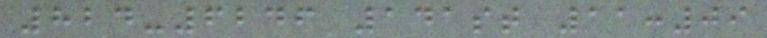824-6246 141st 11:09
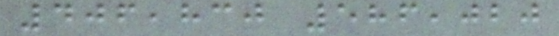406,830 586,020
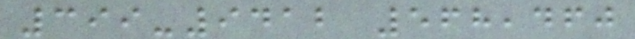399-9412 568,460
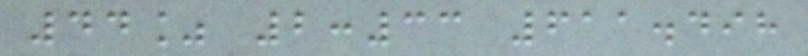44% 2:33 611.498
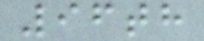96th
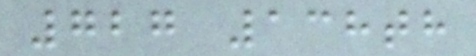727 138th
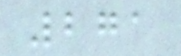271
